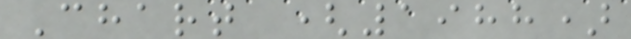Chart (1988)
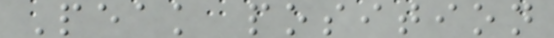Peak position
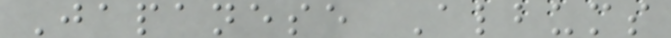Japanese Albums
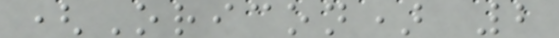(Oricon) 2
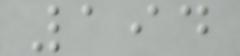194
